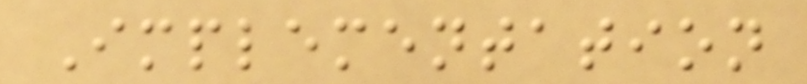Implementation
